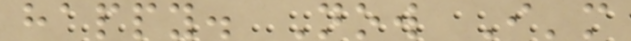happy. Now I'm
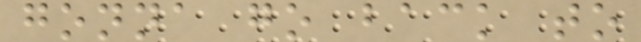gonna go back to
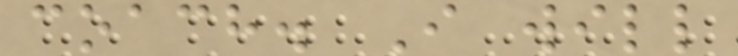coach. I will
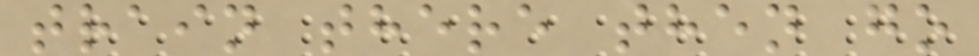train there then go
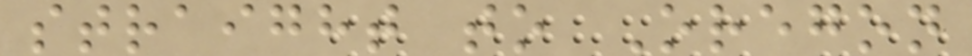straight to Oregon
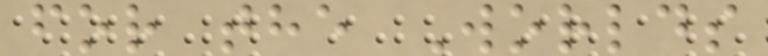for the Worlds
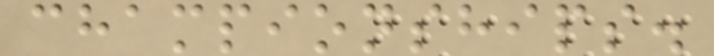championships.
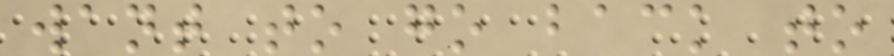want to go back to
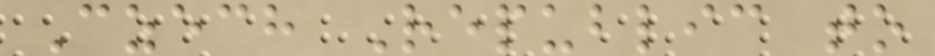Czech Republic to
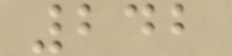242
